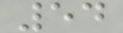54
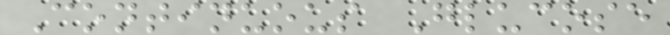Continuous Glucose
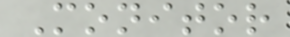Monitor
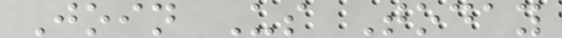Join Us Today
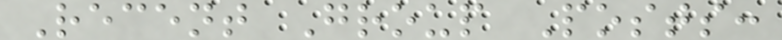Recent Group Posts:
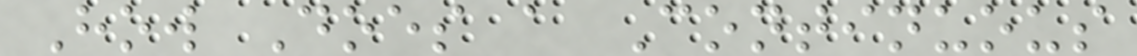How Does a Continuous
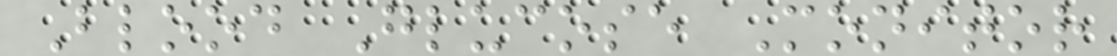Blood Glucose Monitor
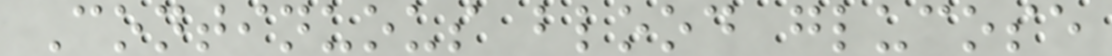Continuous blood glucose
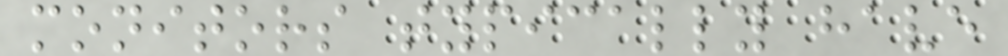monitors typically have
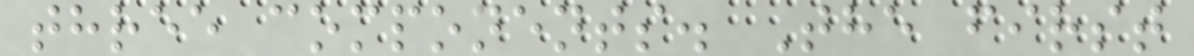three components. The first
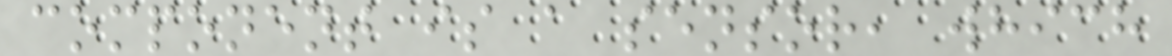component is a sensor, which
